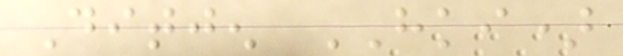Ditjen HKI)
